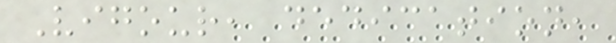Vigour, dedication,
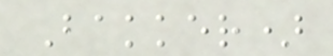Bakker)
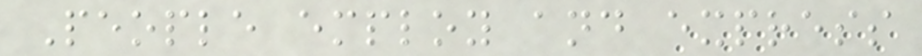People employ and express
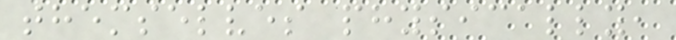themselves physically,
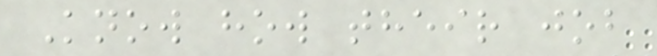Know how their job
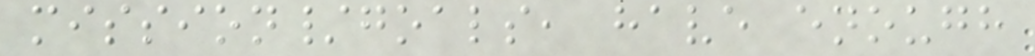mission/goals, have enough
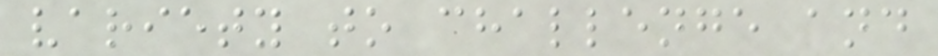variety to challenge and
